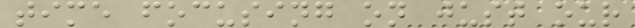time focusing on just our
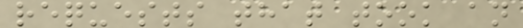requests that took an
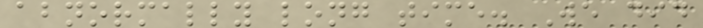abnormally long time. We did
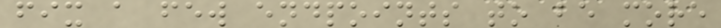fix a few endpoints to be more
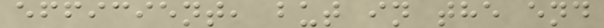efficient, but in the end
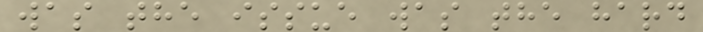was the issue was the hard
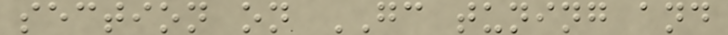section on GC tuning and
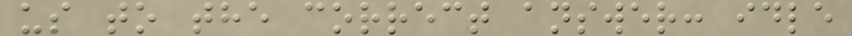us to the correct answer: idle
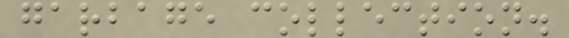garbage collection.
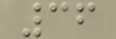36
